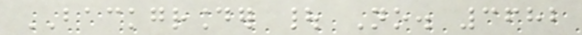BACKGROUNDER | No. 3682
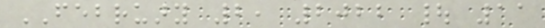FEBRUARY 2, 2022 | 11
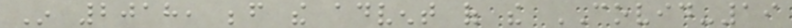In 2018, before the advent of the COVID-19
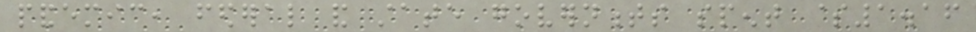pandemic, federal and state governments spent $1.16
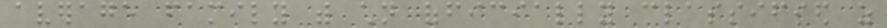average family with children officially classified as
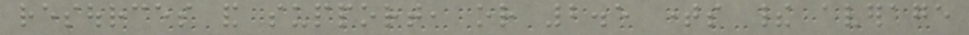resources and support, or 2.5 times their average
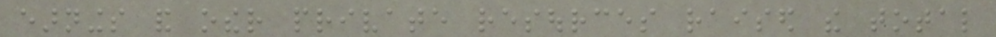earnings and other private resources raised the total
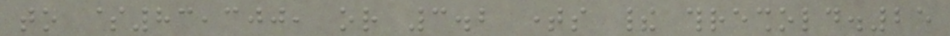to $83,300, or 3.2 times their threshold.25
